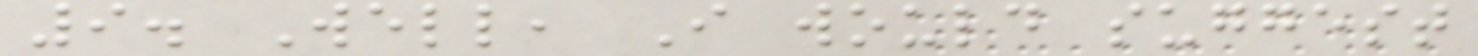9. Well, I would suggest
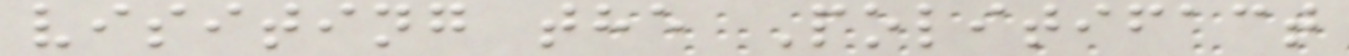visiting the Politifact
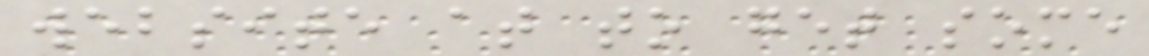website at to get some
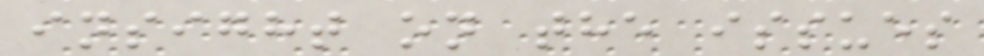insight on the issues
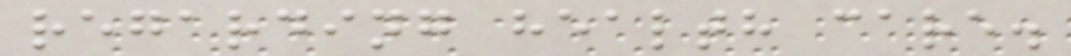regarding health care.
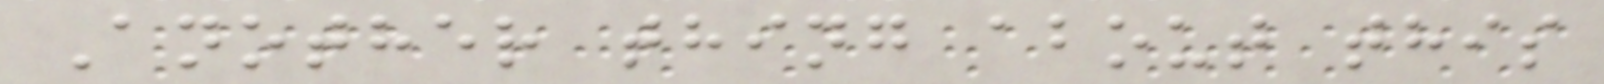Another thing about this
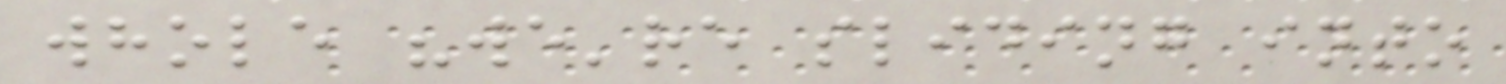whole "we're sliding into
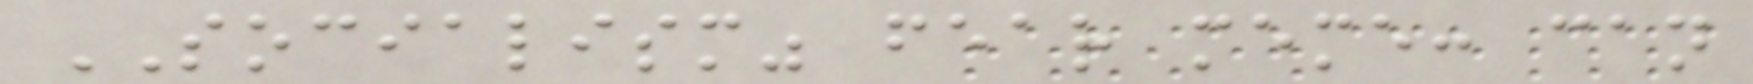SOCIALISM" fear meme: can
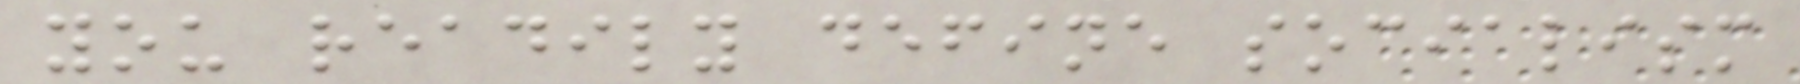you readily define socialism
